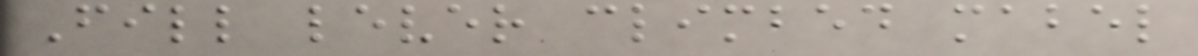Fill lever climbed mabel
